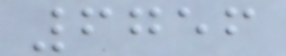6756
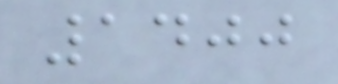1400
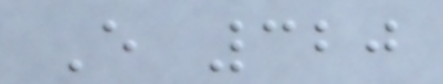E 320
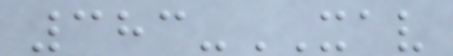383-XAV
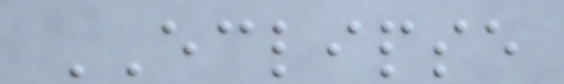ECLIPSE
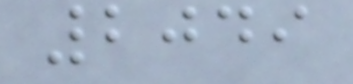2049
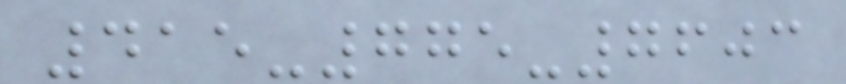415-775-7603
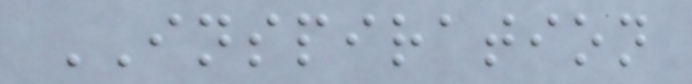INSPIRATION
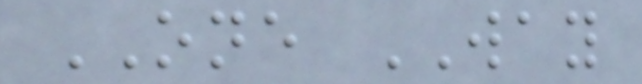ONE WAY
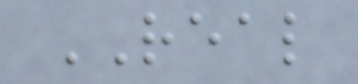REAL
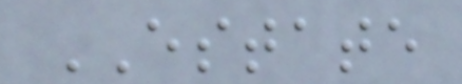ESTATE
